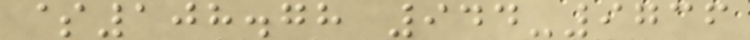$108.78 944-9736
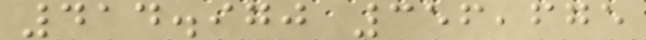414.970 356,675
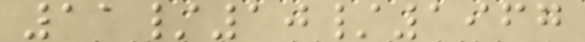11/10/1967
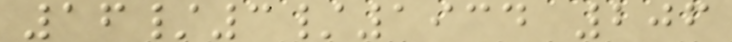16/3/1934 206
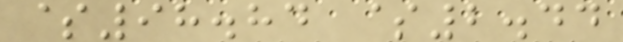$98.84 $2.44
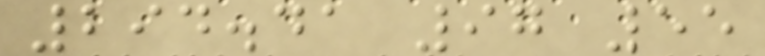294.41 97 55
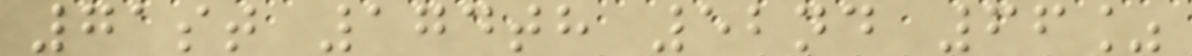71st 174th 52nd 66%
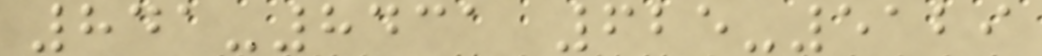841-8431 625-5129
